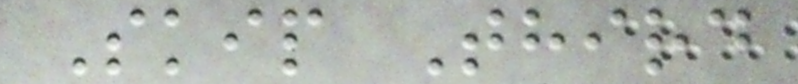Skip Third
